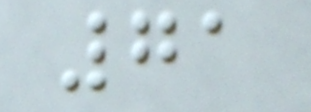71
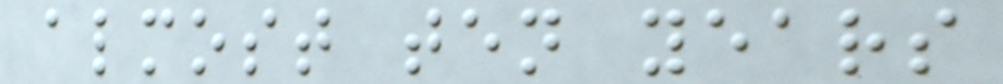almost ten years
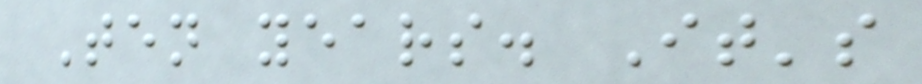Ten years. It's
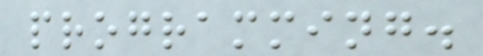programming.
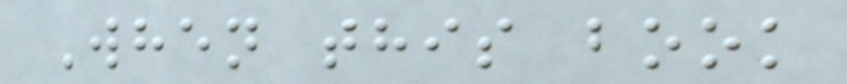When this book
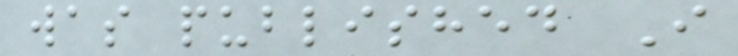was published I
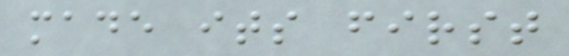made its first
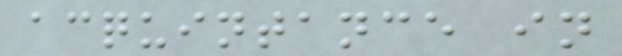acquintance in
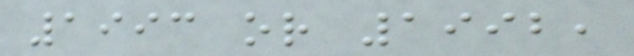1993 or 1992,
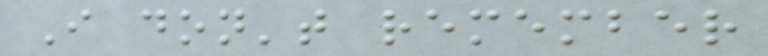I don't remember
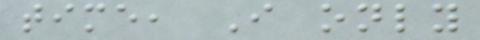time, I only
